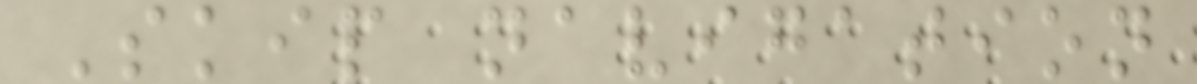Skip navigation
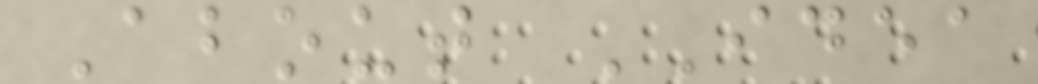About IDEA
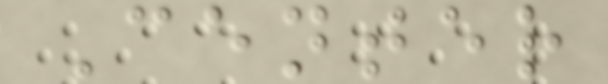Center
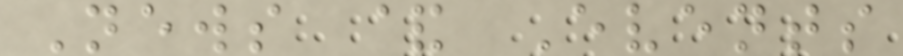News & Events
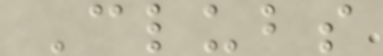Clubs
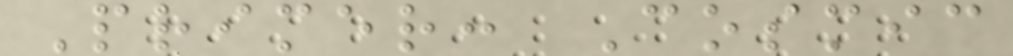Primer: Cosmic
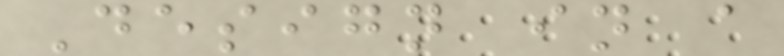Design in a
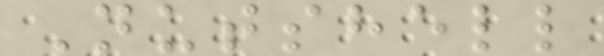Nutshell
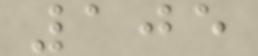105
